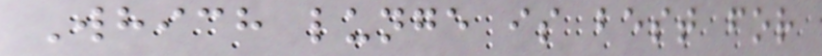Which lunge is best for
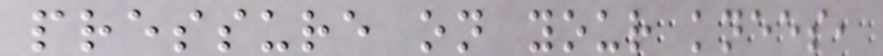pressure on your knees,
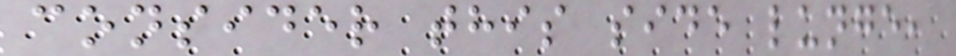consider this side lunge,
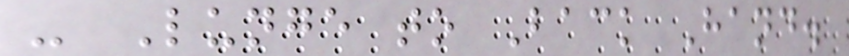- Lunge to Back Hand.
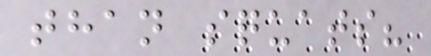than squats?
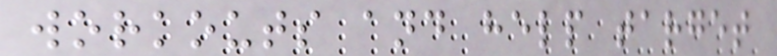workouts and help target
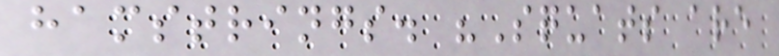hamstrings. "Squats are
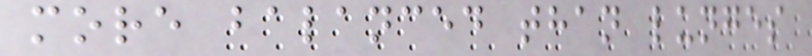more balanced than lunges
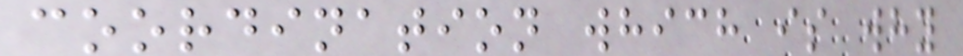coordination which is why
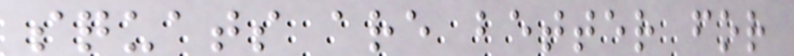squats are better for
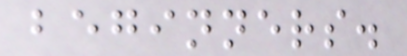beginners.
